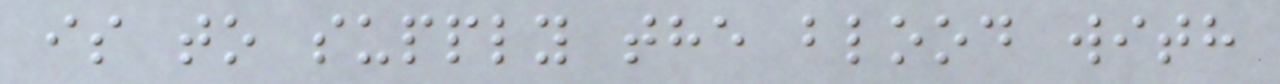is to supply the blood with
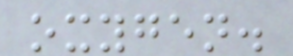oxygen.
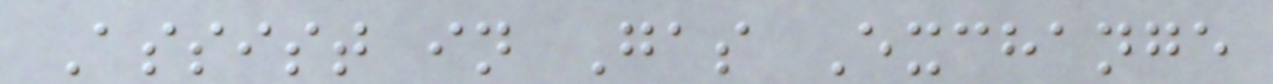Assist in Gas Exchange
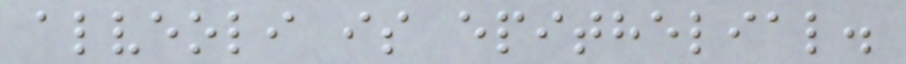alveoli is epithelial.
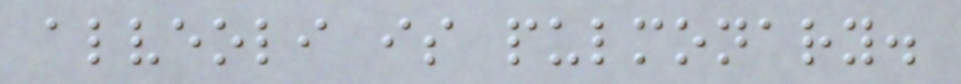alveoli is pulmonary.
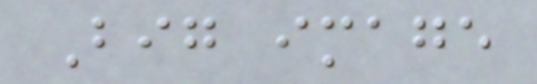Big image
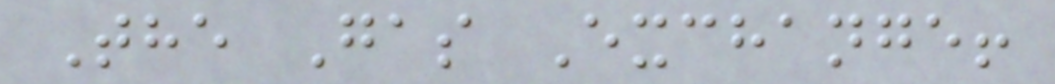The Gas Exchange!
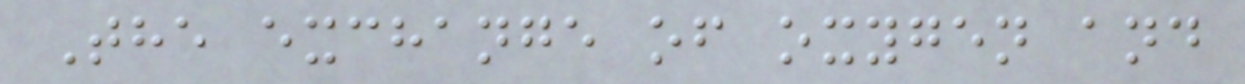The exchange of oxygen and
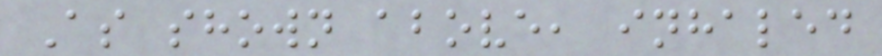As shown above, inhaled
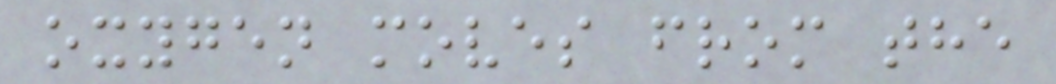oxygen moves from the
